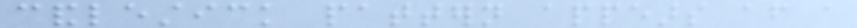candlestick pattern appears after a
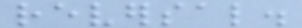reversal.
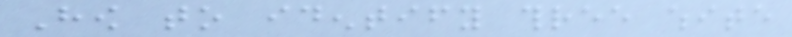How to identify three white
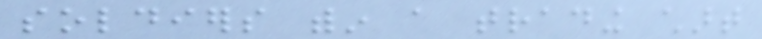soldiers within a trading chart
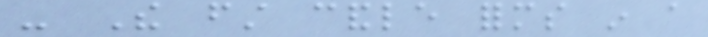- The first candle forms in a
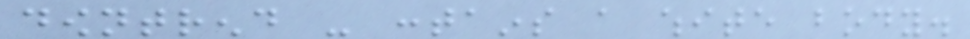downtrend - contains a white body.
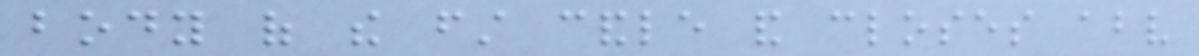body of the first candle and closes above
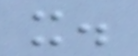it.
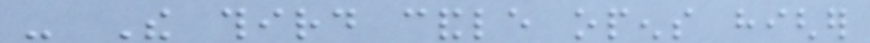- The third candle opens higher
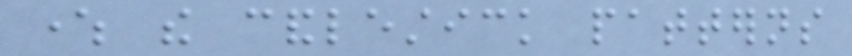where the candlestick patterns
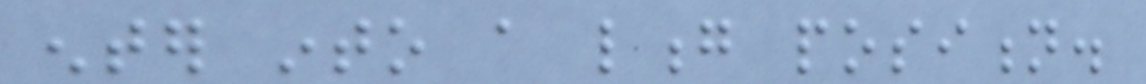enter into a long position.
